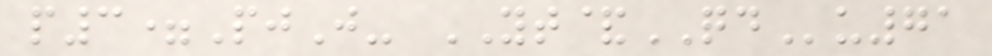p3=PjJ- YT&QDu71
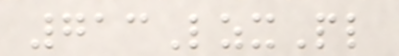713LzxPl
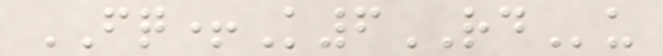FQ+K6RDu
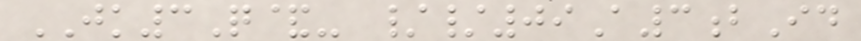JK3Q&- //09A3bId
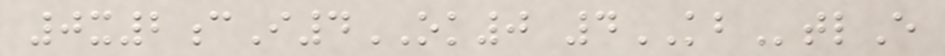0x2cI4OK0 4KBtlE
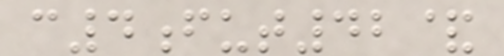c4fut42&
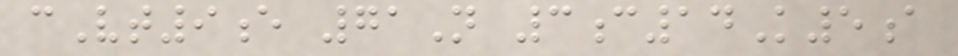cVt9e 71N 3c14K5a
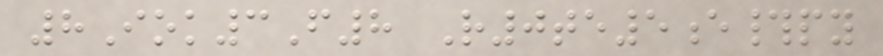8Iok3F8 R0te5e#py
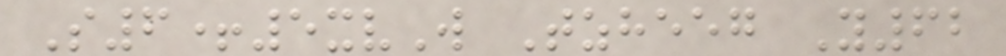S6+5xvW Tzheeg Y62
